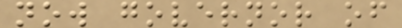now governor of
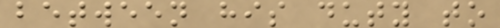between his duty to
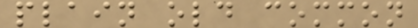plain old common
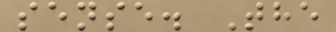sense. The
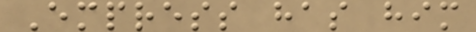Empress has him
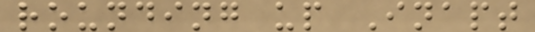rounding up Inapt
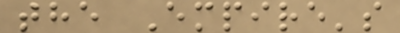the Empire's
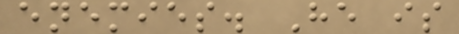enemies. He is
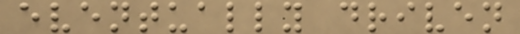eventually driven
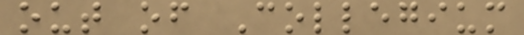out of Collegium
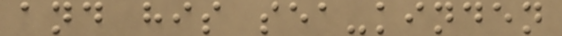and his sea-kinden
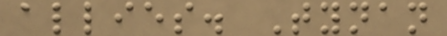allies. Tynan
